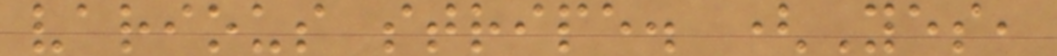various stripe. (Yes,
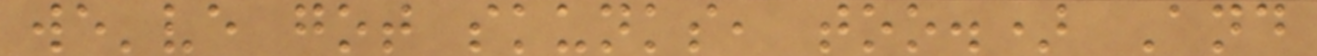we've got skunks, too.) And
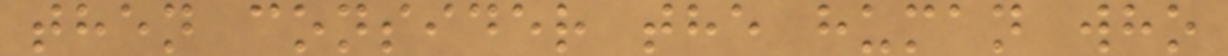then consider the human who
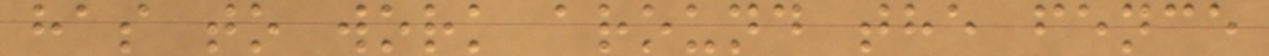has to work around the fence
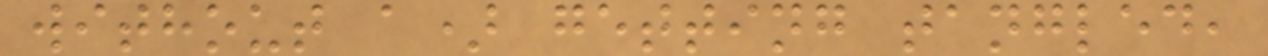without a) getting tangled,
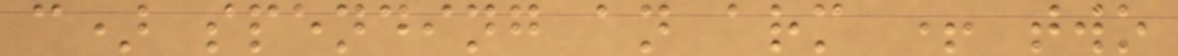c) spending an arm + two
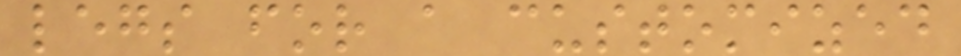legs for a customized
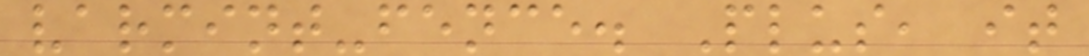varmint-fence. Plus, it
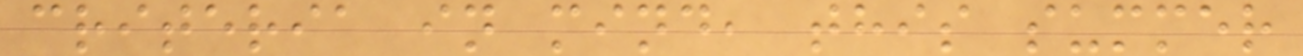criteria in mind, this summer
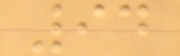94
